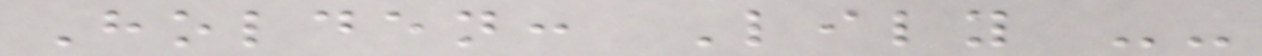Holden: Lily --
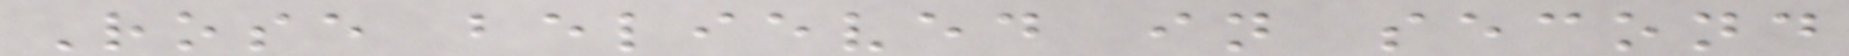Rose believed in second
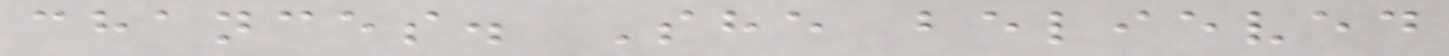chances. She believed
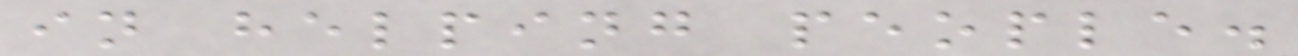in helping people.
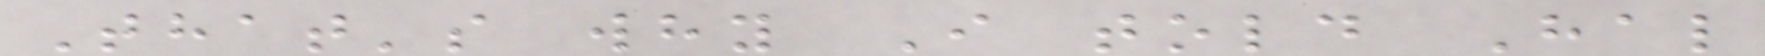That's why I told Hal
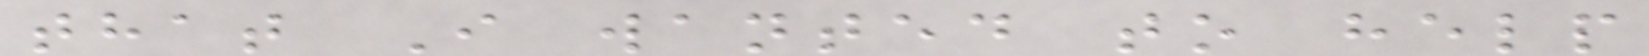that I wanted to help
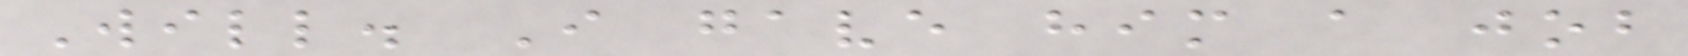Will. I gave him a job
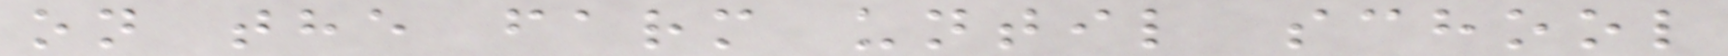on the farm until school
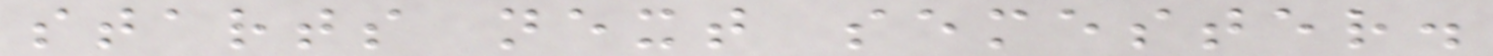starts next semester.
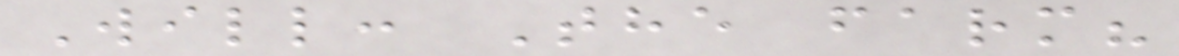Will: The farm?
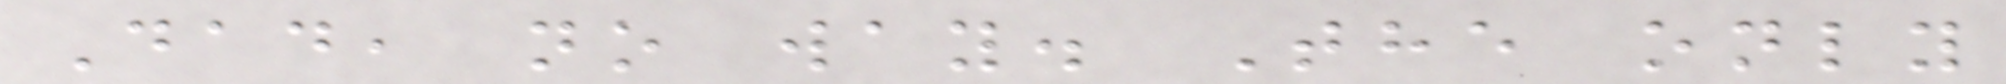Dad, no way. The only
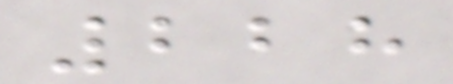228
